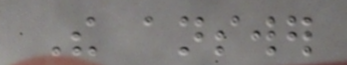The answer
